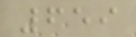659
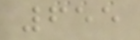655
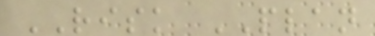RISK PLAN
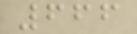666
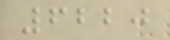6220
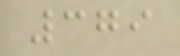379
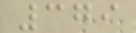379
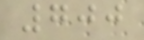700
